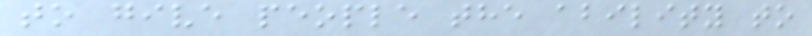to give people the ability to
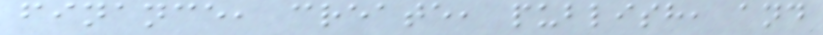finance, create, publish, and
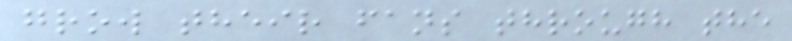grow their fans through the
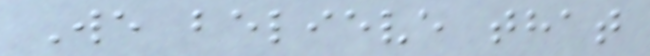We believe that
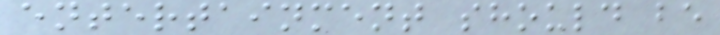entertainment should be
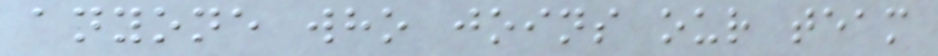anyone who joins our team
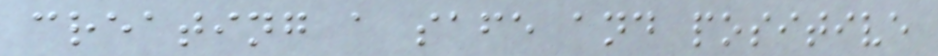creating a safe and positive
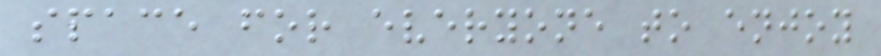space for everyone to enjoy
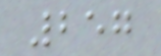257
